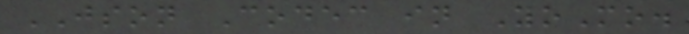JSON Codec in YoMo.
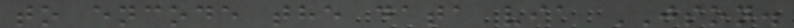to encode the data via JSON.
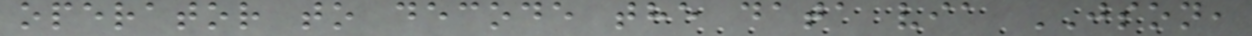operator to decode the data via JSON,
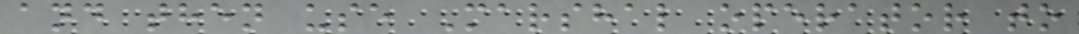and then use Marshal operator to
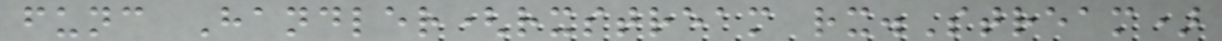func Handler(rxstream rx.Stream)
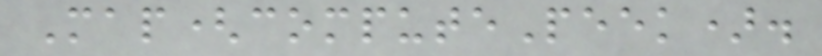Map(computePeek).
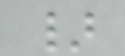}
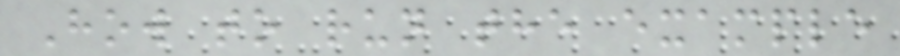How to run the example
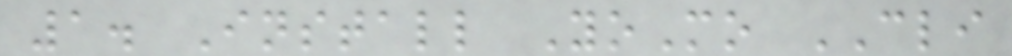1. Install YoMo CLI
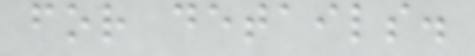for details.
